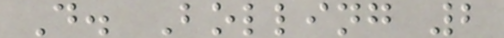D. Bolling 2
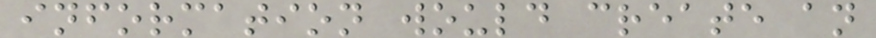information would create an
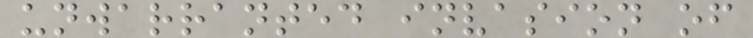unwarranted invasion of
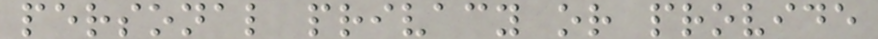personal privacy or provide
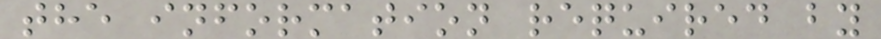the information required by
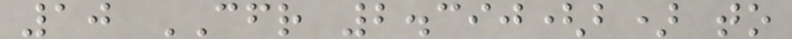10 CFR 2.390(b) to
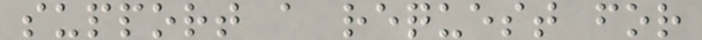support a request for
